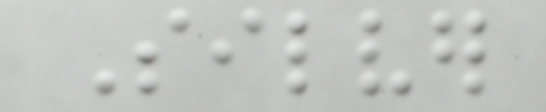Silver
